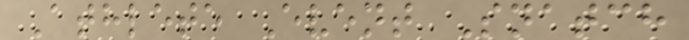Athlete Event Snatch
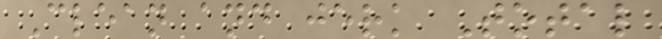Clean and jerk Total
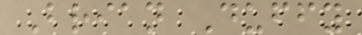Brian Duffy
